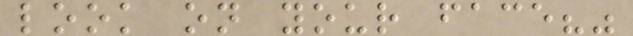look on your face?"
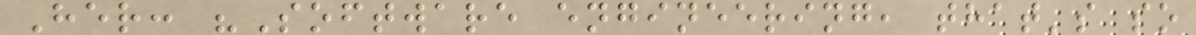Her: "Software engineering, that's so
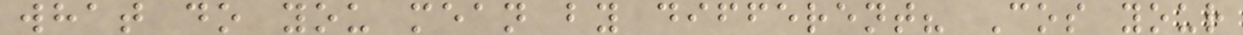what do you mean by different? Cos your
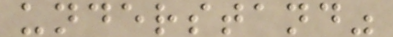understand"
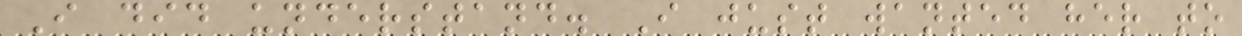I did understand. I just wanted her to
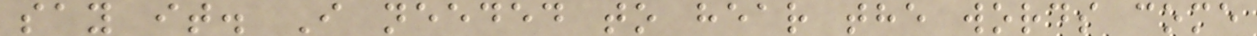say it. I needed to hear the words come
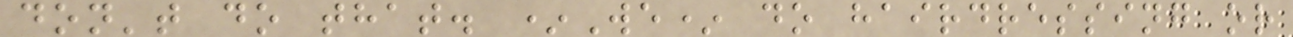don't do that. *We* do hairdressing or
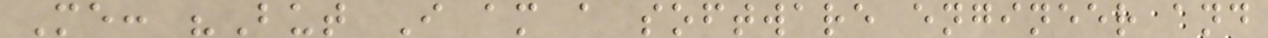Me: "But I am a software engineer and
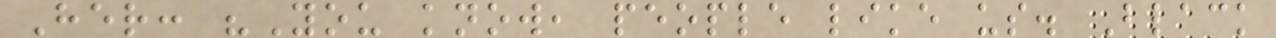Her: "You know, people like us. Black
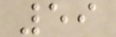59
